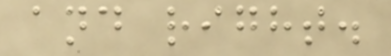and right.
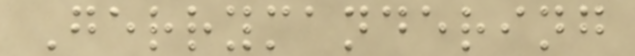Gerrymandering
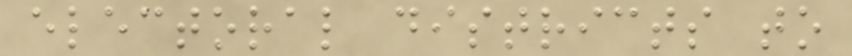electoral districts to
